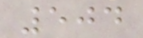504
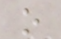o
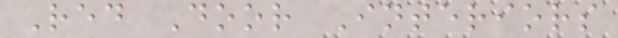Red Door Interiors
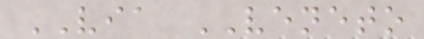VIA VENETO
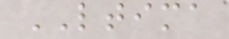LTIMA
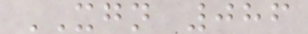XGN 086
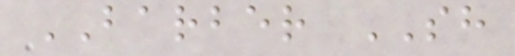BARBER SH
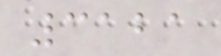3121
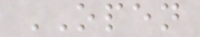OPEN
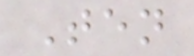Ten
